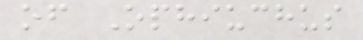of Ophiuchus
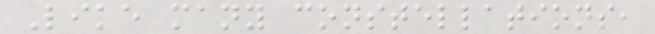Like many constellations,
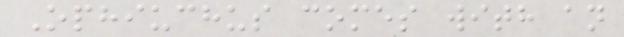Ophiuchus comes with an
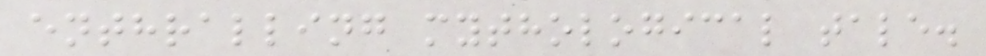enthralling mythological tale.
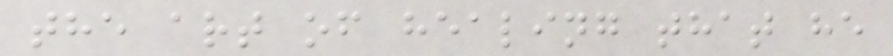the art of healing that he
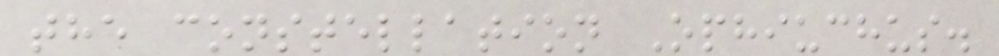the constellation Ophiuchus.
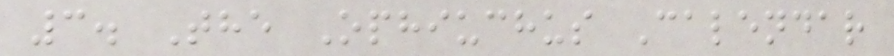3. The Ophiuchus Calendar
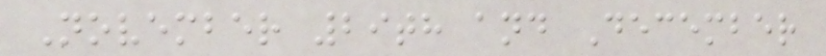November 29th and December
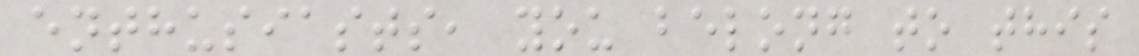enthusiasts, you belong to this
